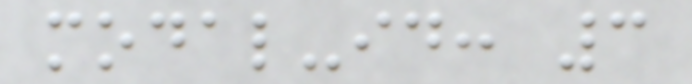modal-id: 3
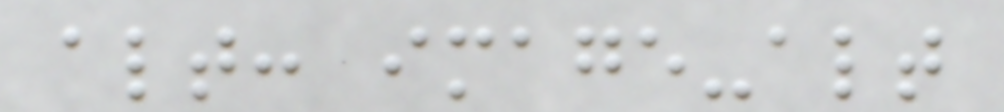alt: image-alt
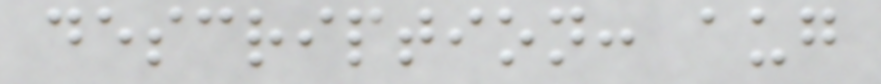description: aug
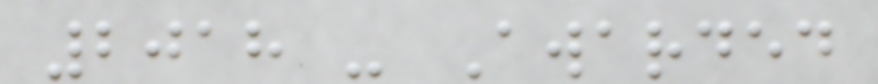2018 - Awarded
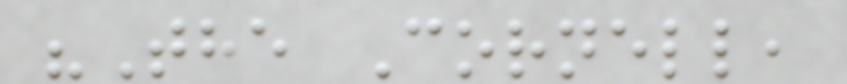"The Cornell,
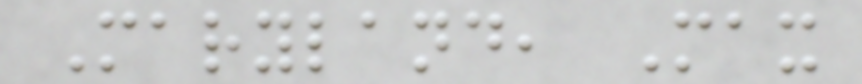Maryland, Max
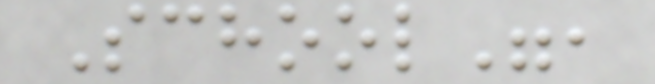School",
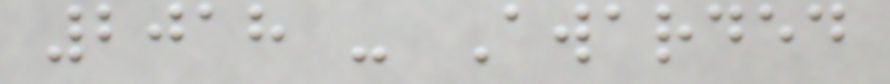2018 - Awarded
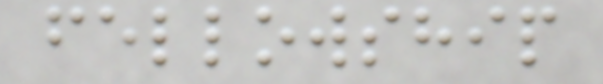fellowship
